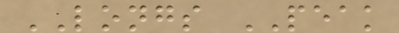LONGS PEAK
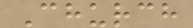Church
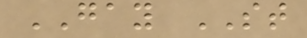GAY ST
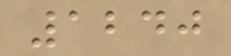1240
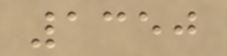1350
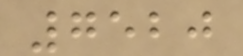7520
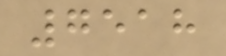7518
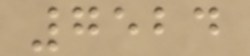7524
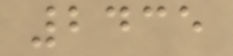2435
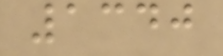1340
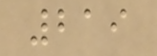219
